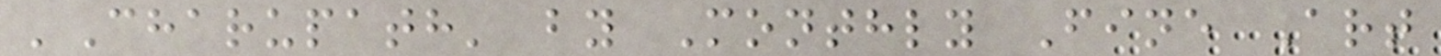'Charupath' by Monthly Fine Art
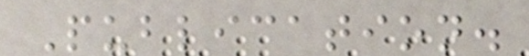Publication.
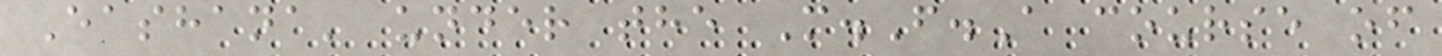Eashana' under the M.F.A course of
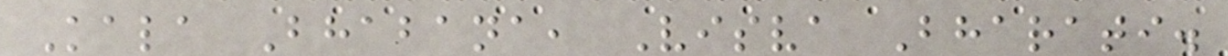Kala Bhabana, Visva Bharati.
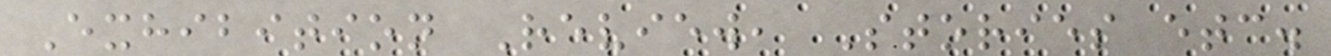Exhibition Review, Stories etc.
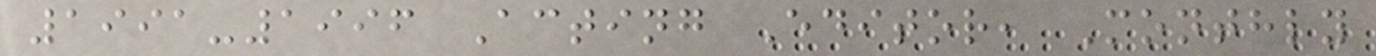1991-1996 Acting Editor, Monthly
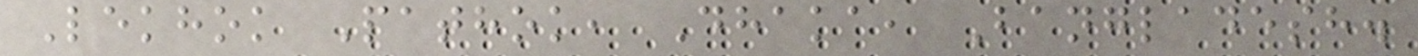Lekhok Pathok, Dhaka, Bangladesh.
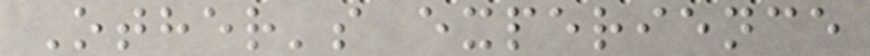Other's experience
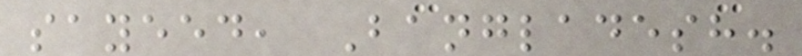sayeed, Bangladesh.
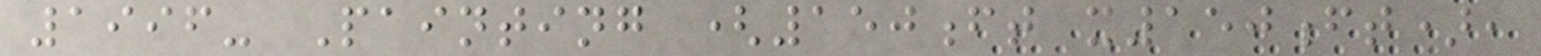1996- Painting (150ft x150ft),
